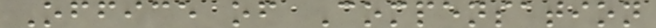Office of Compensation
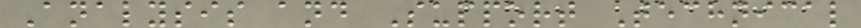Analysis and Support Technical
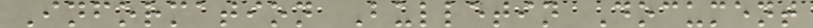Information Bulletin Document
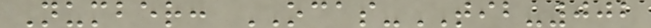Number: OCAS-TIB-002
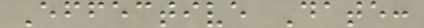Effective Date:
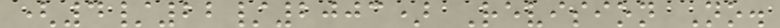(4/22/2003) Revision No.
